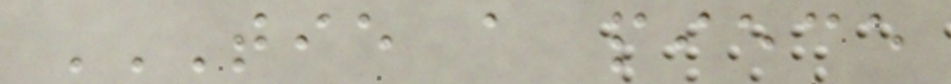TIE A PIECE
